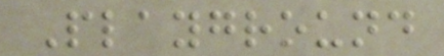Playground
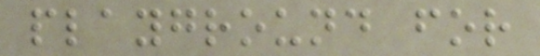playground for
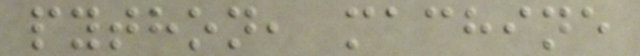python, machine
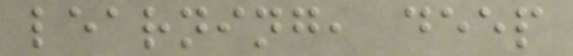learning, deep
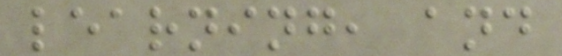learning, and
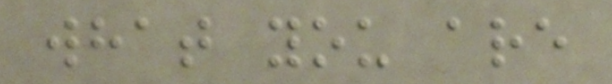what you are
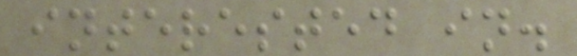interested in.
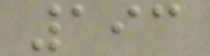193
